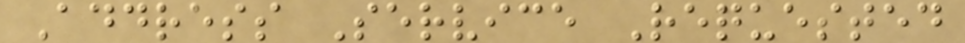Address Service Requested
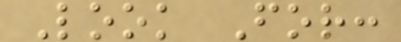Look For:
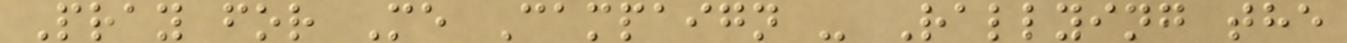Pray for Me Campaign - Rallying the
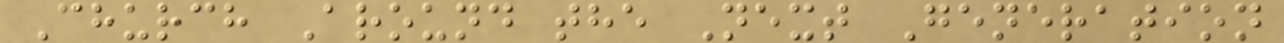Church Around the Next Generation
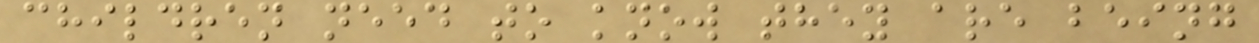children need to know they are being
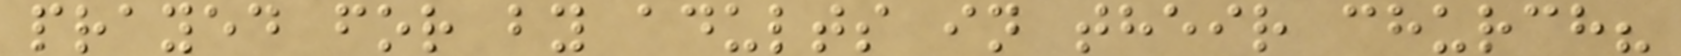prayed for by adults in their church?
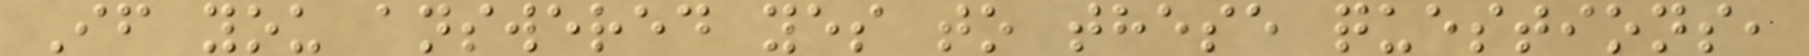If you answered yes to these questions,
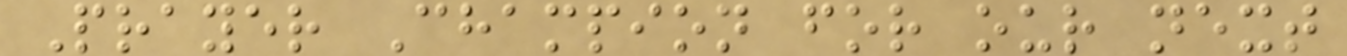Prayer Champion for our next
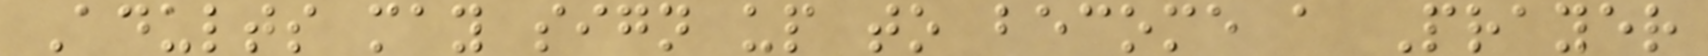Adults may sign up to become a Prayer
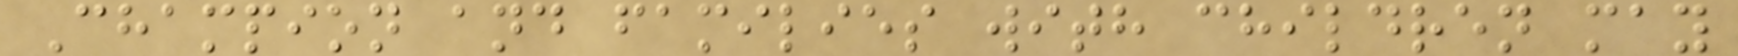Champion and families with children may
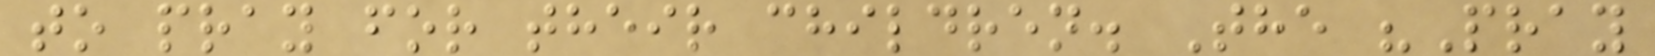to pray for their children. The "Pray
